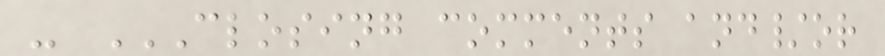- CLOSING COMMENTS AND/OR
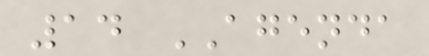14 AGENDA
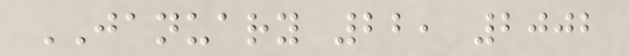JANUARY 22, 2002
